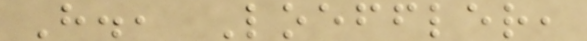H., Loeffler,
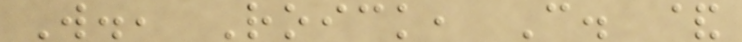W., Roick, C. &
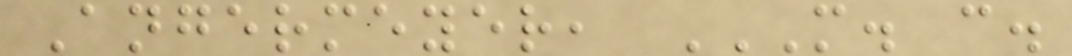Angermeyer, M. C.
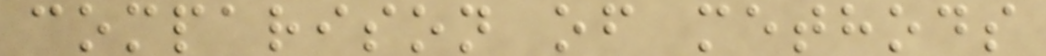comparison of methods
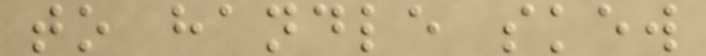to handle skew
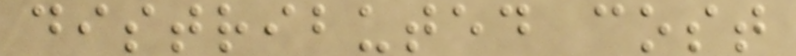distributed cost
